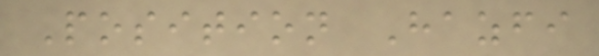Position Hazfi
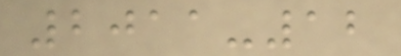2011-12
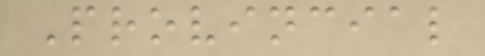Provincial
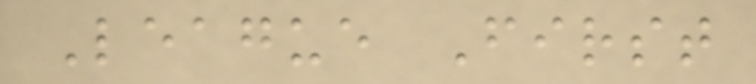League First
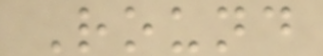Round
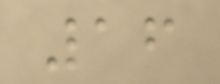16
